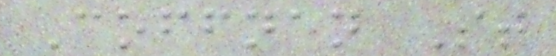Coffnan St
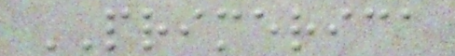PRIMERICA
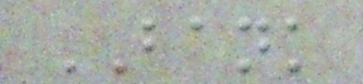BANK
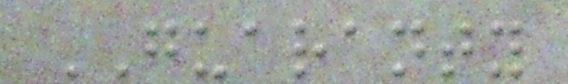GUARANTY
